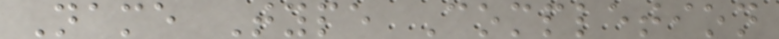Name Type Completion
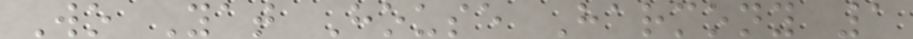Wo Yat House Harmony 1
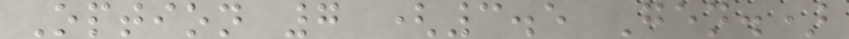Option 7 (3.5 Gen.)
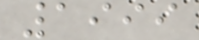1999
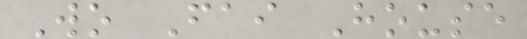Wo Fai House
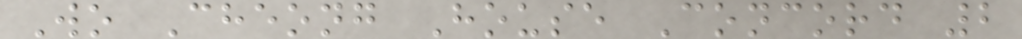Wo Cheong House Concord 2
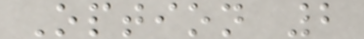Option 2
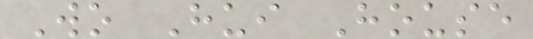Wo Hui House
